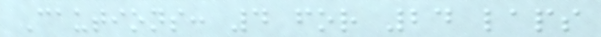Cautions: 4 for 24 laps
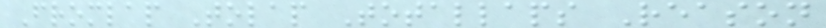Fromlap Tolap Totallaps Reason
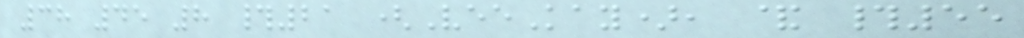38 45 8 #21 (VeeKay), & #55
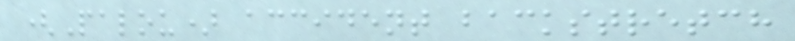(Palou) accident backstretch
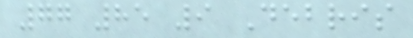77 85 9 Debris
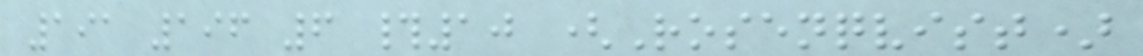191 196 6 #10 (Rosenqvist)
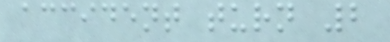accident turn 2
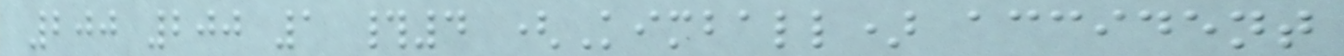200 200 1 #4 (Kimball) accident
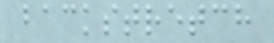backstretch
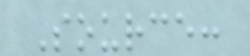Source:
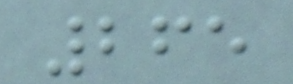265
